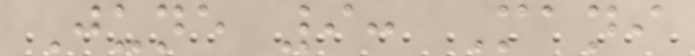June 9: Mani
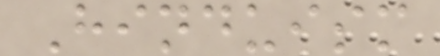Hinduism
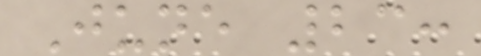June 23:
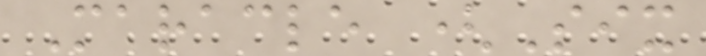Maracle (Six
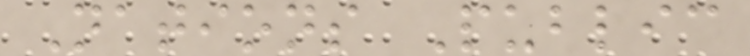Nations Public
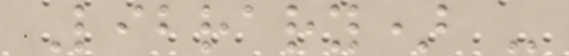Library) -
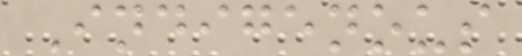Indigenous
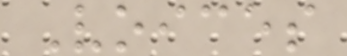Voices
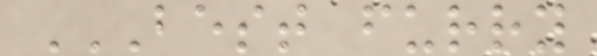BEST FURRY
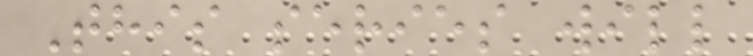This series will
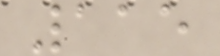115
